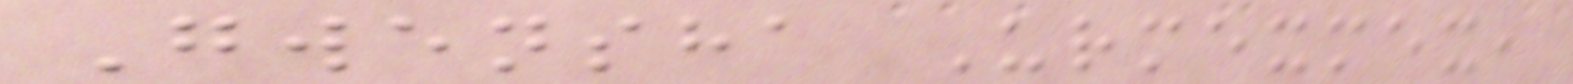Gwensha Urmexmex,
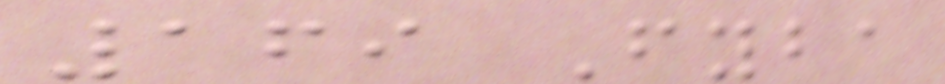169 Fyba
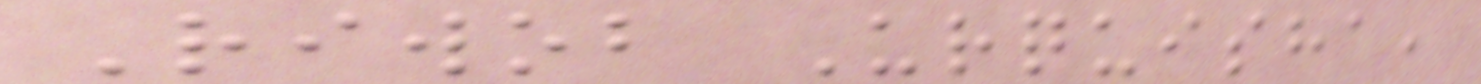Riwob Urquisha,
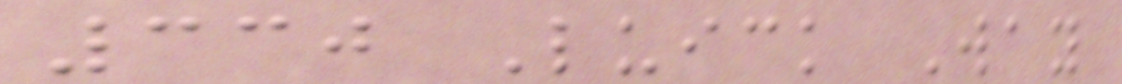330 Luick Way
